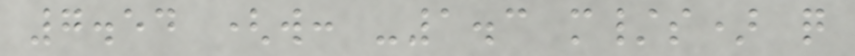7.54 (w: -1.3 m/s) q
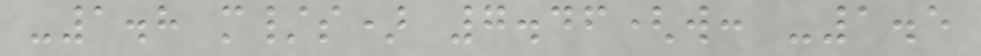-1.8 m/s) 7.46(w: -1.5
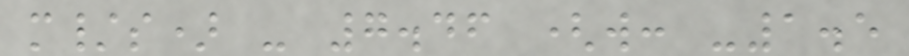m/s) - 7.46 (w: -1.5
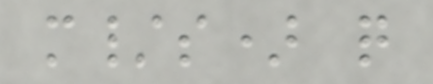m/s) q
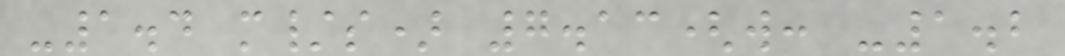-1.4 m/s) 7.13(w: -1.2
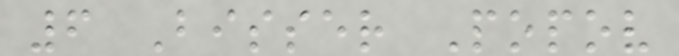6 Bisser Popov
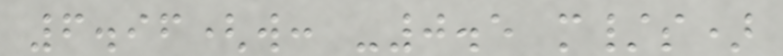6.96(w: -0.5 m/s)
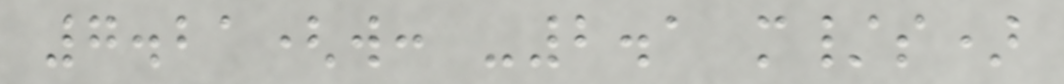7.21(w: -2.1 m/s)
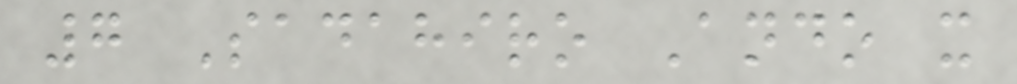7 Sadahiro Ando x
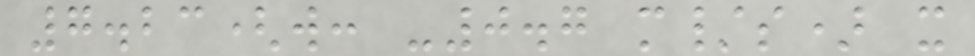7.23(w: -0.7 m/s) x
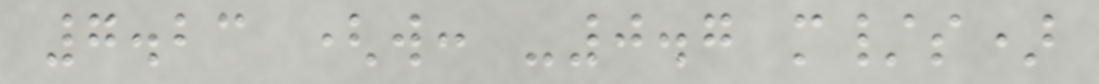7.23 (w: -0.7 m/s)
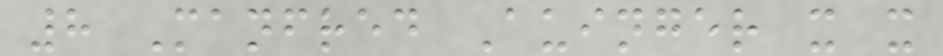8 Manfred Auinger x x
